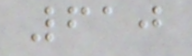610
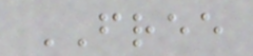FREE
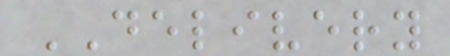DELIVERY
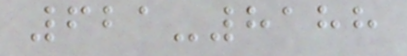621-8188
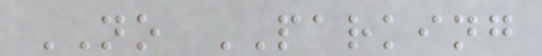NO PARKING
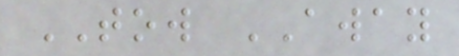TOW AWAY
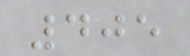405
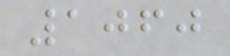1060
